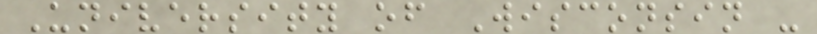University of Wisconsin -
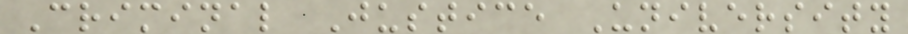Criminal Justice University
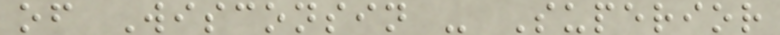of Wisconsin - Superior
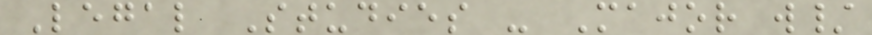Legal Studies - Major w/
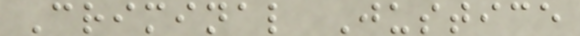Criminal Justice
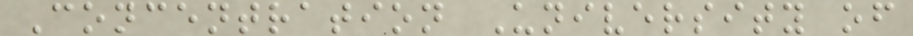Concentration University of
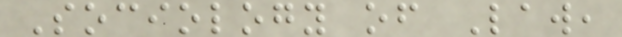Sociology of Law,
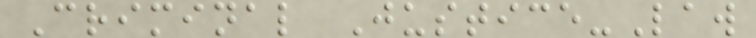Criminal Justice-Law
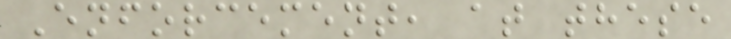Enforcement, at these
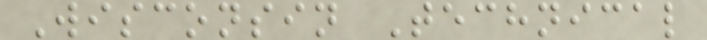Wisconsin Technical
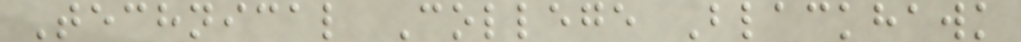Technical College Blackhawk
